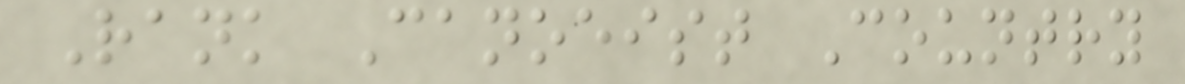Rank Canoeist Country
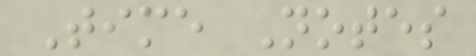Time Notes
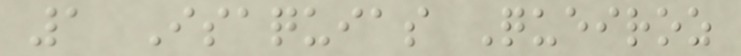1 Isaquias Queiroz
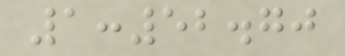1:52.70
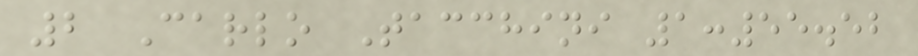2 Carlo Tacchini 1:55.52
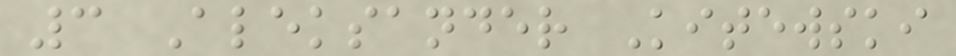3 Aleksander Kitewski
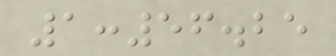1:56.25
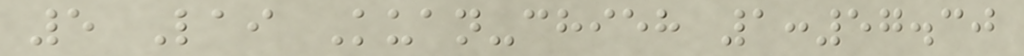5 Lai Kuan-chieh 1:57.30
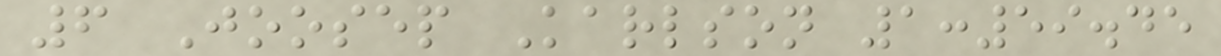6 Joosep Karlson 1:59.45
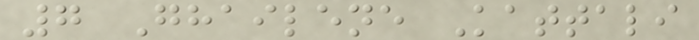7 Ghailene Kattali
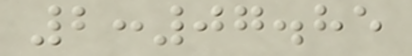2:07.85
